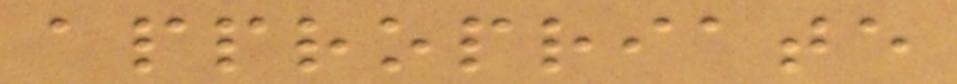appropriate
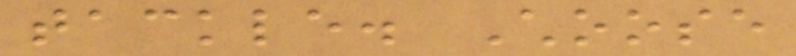tackle. Choose
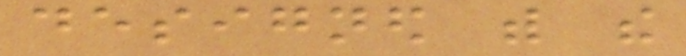designed with the
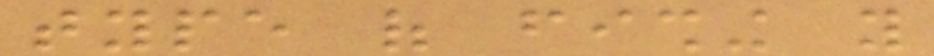type of fishing you
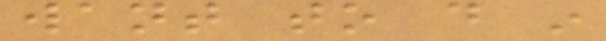want to do in
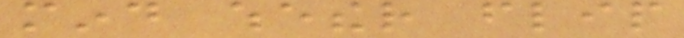mind whether flip
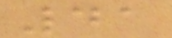41
